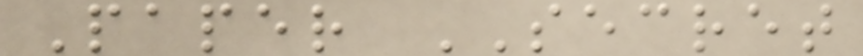Paper SECRET
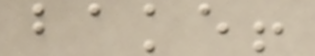bake!
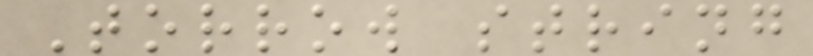Torrow string
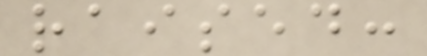raised:
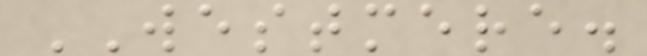WESTMERE.
